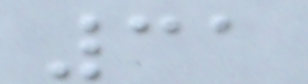31
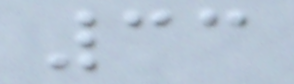33
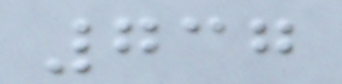737
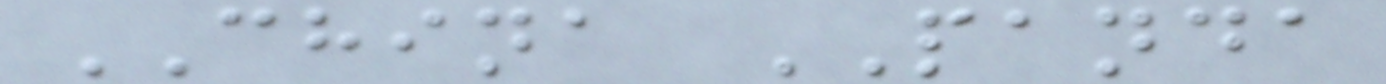CHINA PANDA
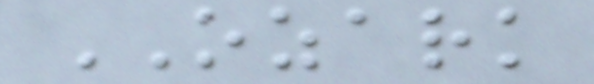OZARK
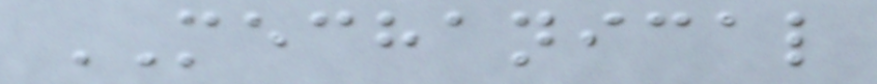MECHANICAL
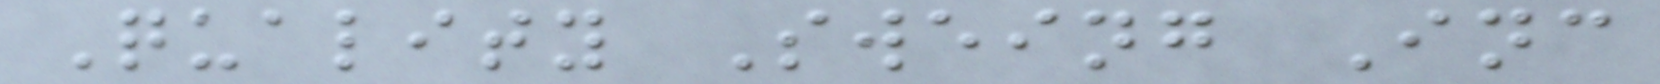Quality Sweing Inc
